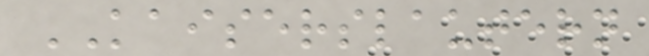KAISERSLAUTERN
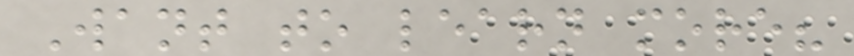Want to learn more?
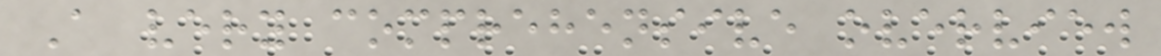A very comprehensive overview
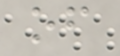of
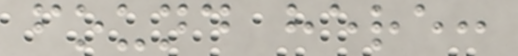found here:
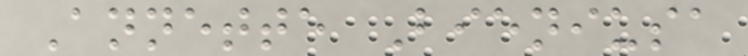Annette Bieniusa
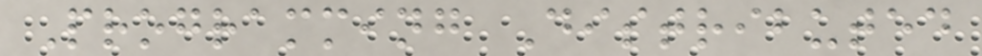Programming Distributed
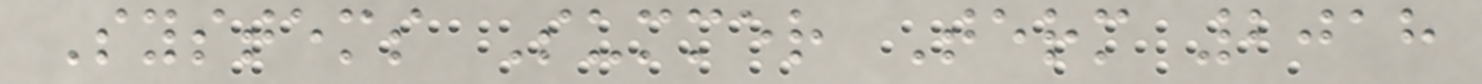Systems Summer Term 2018
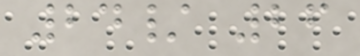24/ 26
